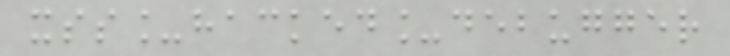xss_hacked_debugger
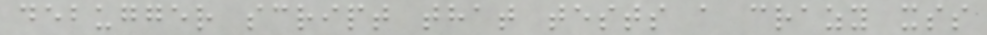debugger script that tests a crazy xss
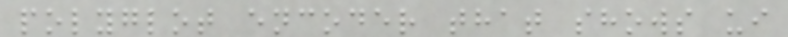polyglot encoder that shows ui
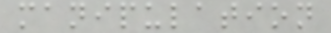manipulation
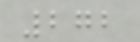272
